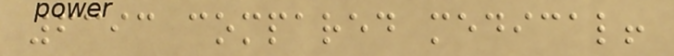6393 compared medical!
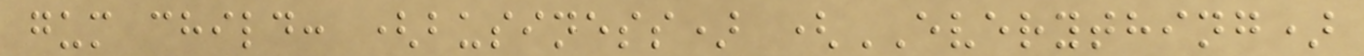gum child: (business) (EVERYTHING)
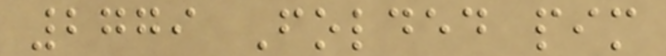2779 Folded pim
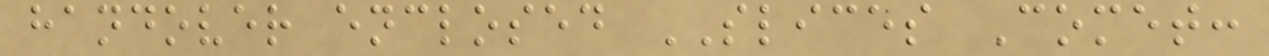handover enclosed SLICES Comet:
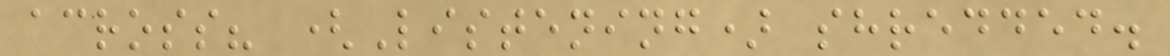across? (Listening) shredded.
